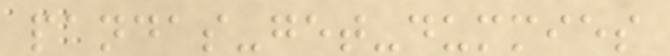pandas-get-dummies
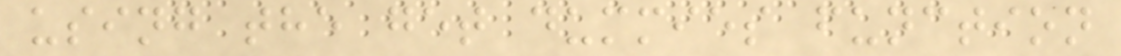using the get dummies function
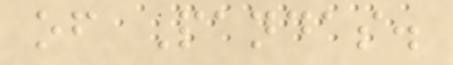of Pandas.
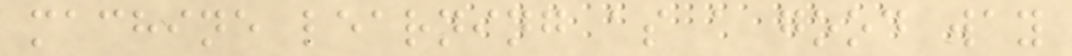machine learning as a good way
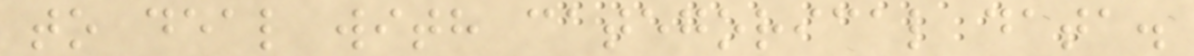to deal with categorical data.
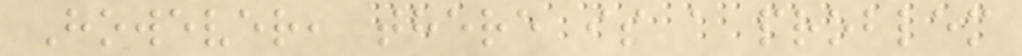However, there is a problem
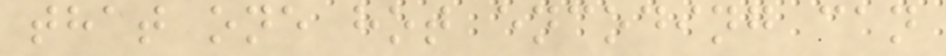that one hot encoding can
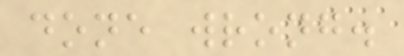done wrong.
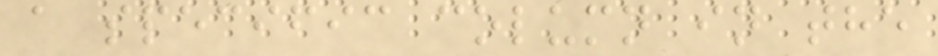a specific column in the
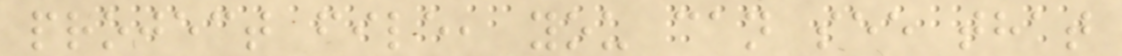project file, you can see that
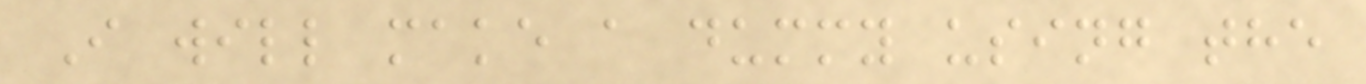I will make a dummy using the
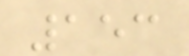153
